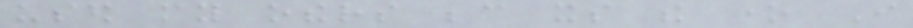used my others because its the one I
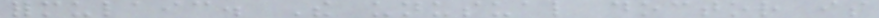formulaic. The unusual doctor is
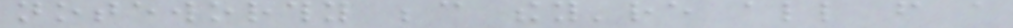noteworthy because they're all from a
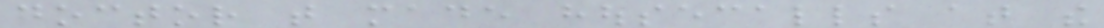doctor that made housecalls at the
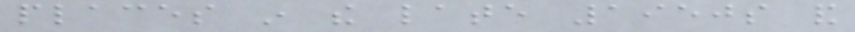places in the late 1950s and
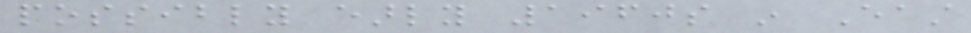possibly early 1960s in East
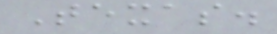Texas.
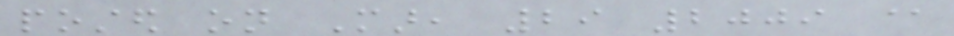posted on Mar, 29 2009 @
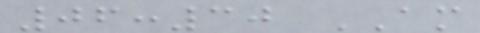06:30 AM
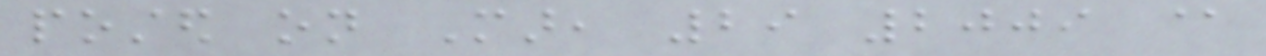posted on Mar, 29 2009 @
